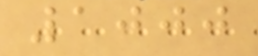1000
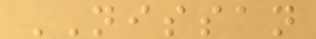NISSAN
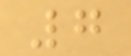7
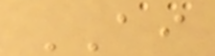AI
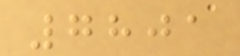7801
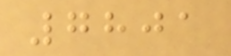7801
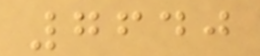7640
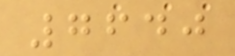7640
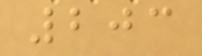203
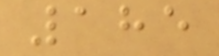185
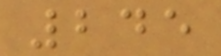245
